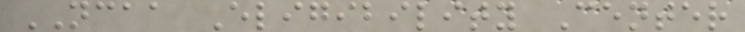NCAA Eligibility Center
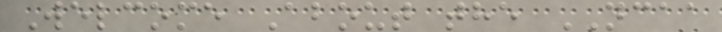Welcome About the NCAA
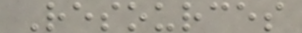Resources
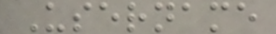Username
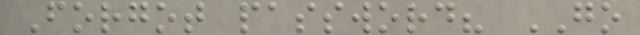Forgot password? GO
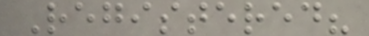Registered?
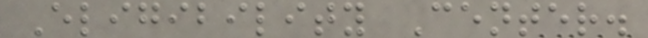Eligibility Center.
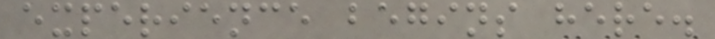experience begins here.
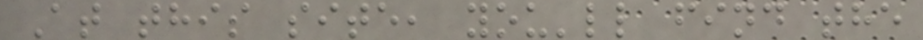At this site, you'll find the
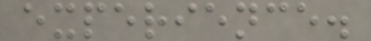experience.
